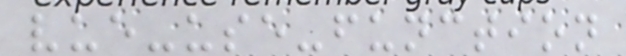vue-use-function
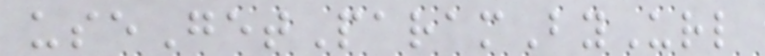useGetParamByUrl
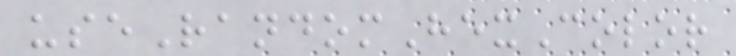useRandomHexColor
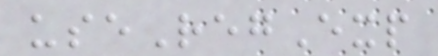useRegExp
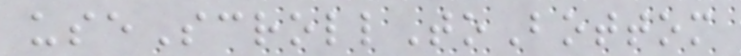useScrollToBottom
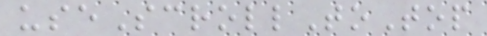useScrollToTop
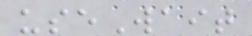useWait
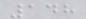148
